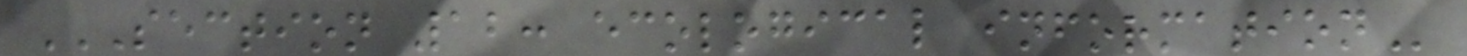SECTION 12: ECOLOGICAL INFORMATION
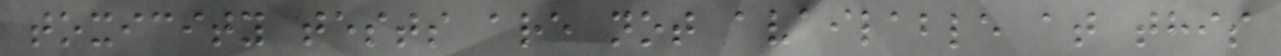toxicity tests are not available at this
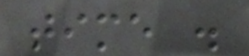time .
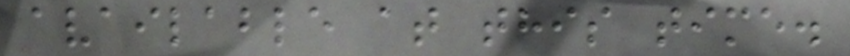available at this time.
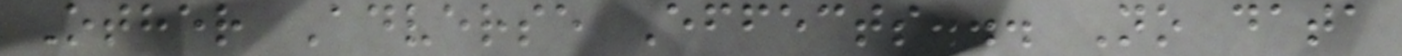Other Adverse Effects... No data
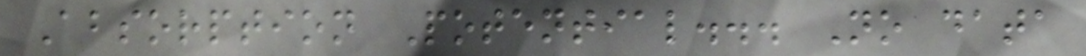Absorption Potential... No data
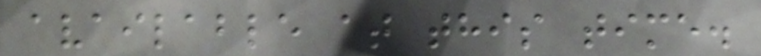available at this time.
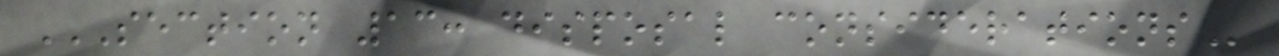SECTION 13: DISPOSAL CONSIDERATIONS
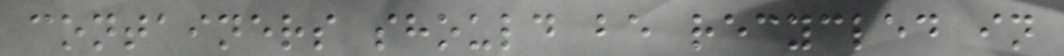containers should be recycled in
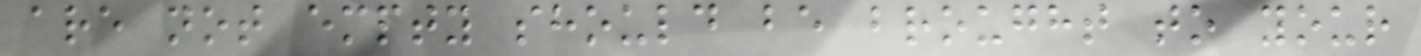are not empty should be brought to your
